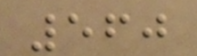560
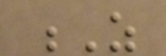Z
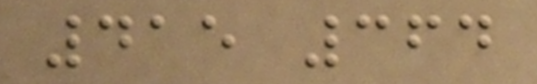415 364
